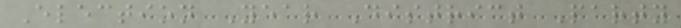Election Year District Party
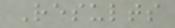Results
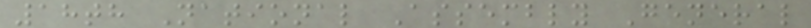18th National Assembly General
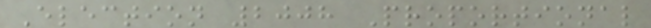Election 2008 Proportional
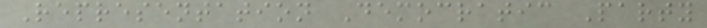Representation Democratic Party
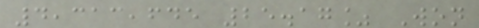4,313,645 25.17% Won
